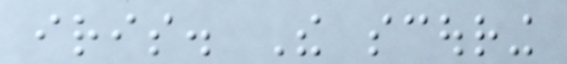iris. The scouring
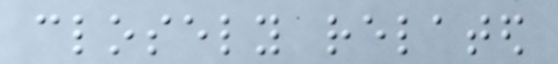closely related
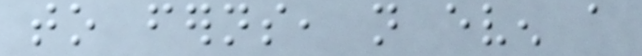to ferns, not even a
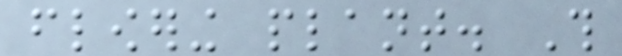flowering plant. This
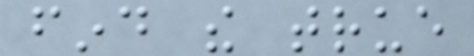find the true
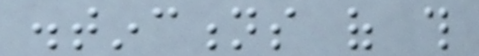distinctions of this
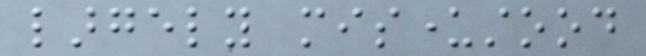largely misunderstood
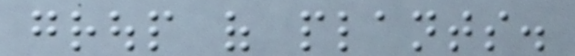group of plants.
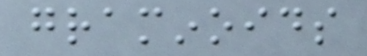graminoids
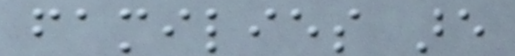families are
